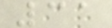31
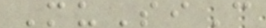MuSiC
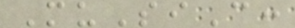MuSiC:
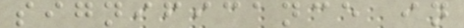significance in
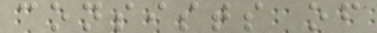consists of
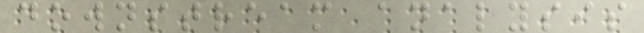downstream analysis
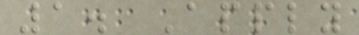1. Apply
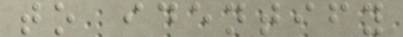to identify
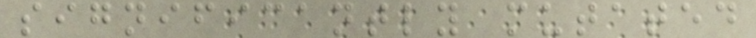significantly mutated
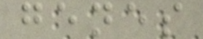genes
